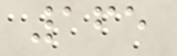165
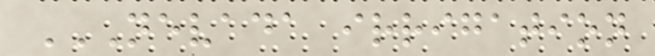NEVADA IRRIGATION
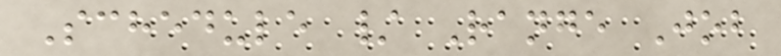Schedule / Range Job
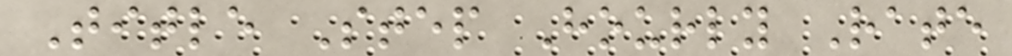Title Step Hourly Rate
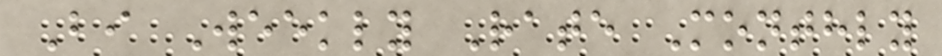Bi Weekly Rate Monthly
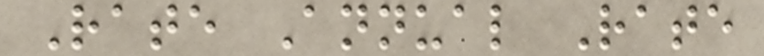Rate Annual Rate
